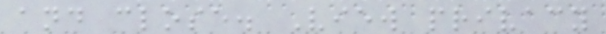and close. View privacy
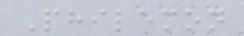Philemon
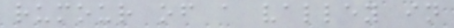rumour of a valley in
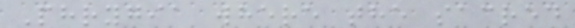Phrygia where the sacred
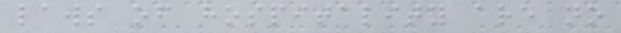laws of hospitality are no
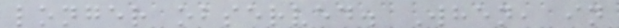longer observed. When, in
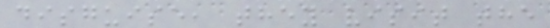disguise, they visit the
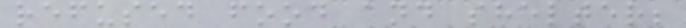refused food and shelter;
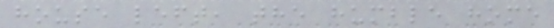house left, the humble home
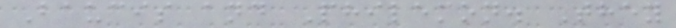Baucis and Philemon. They
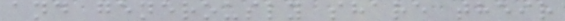and generously share their
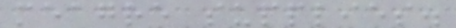meagre supplies.
